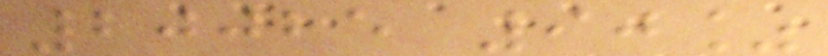20025 90%
